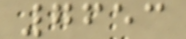7653
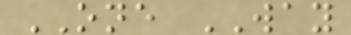ONE WAY
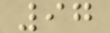97
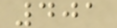401
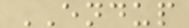ENDUP
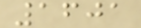1601
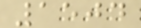1504
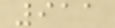911
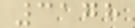3178
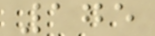175
